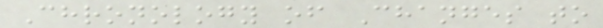Chronology of Changes to
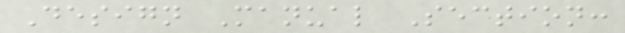Design Manual Section:
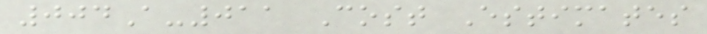004A-011 Cost Estimates
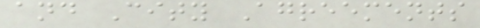and City Agreements
